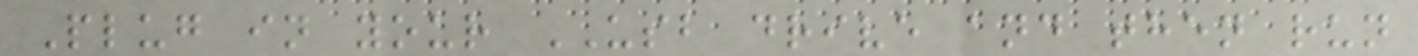Plug in your USB drive and then run
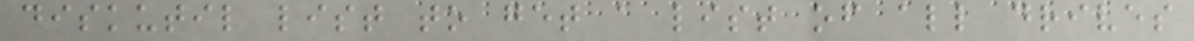diskutil list to get a list of all drives
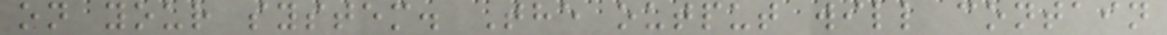on your system. The output will contain
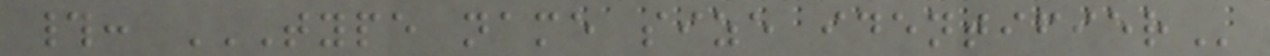#: TYPE NAME SIZE IDENTIFIER
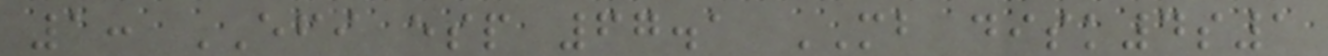1: EFI esp 67.1 MB disk4s1
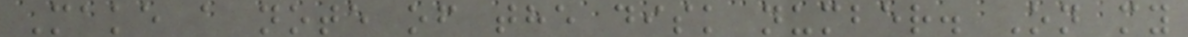Make a note of the disk number. On my
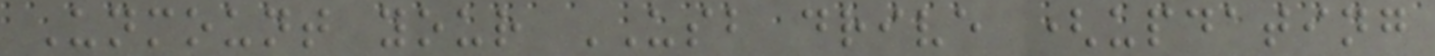Unmount your USB drive (updating
